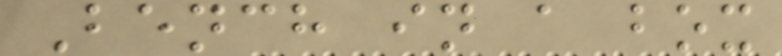Bench in a box
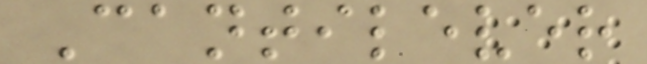Cantilever
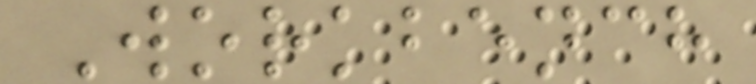Workbench
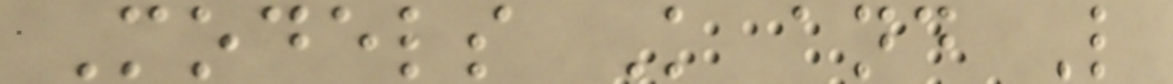Models K and L
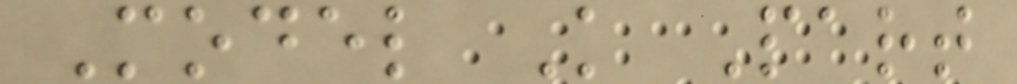Model K Part
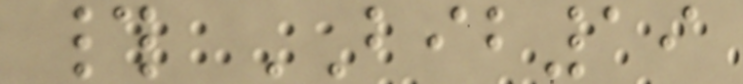# BIB19
